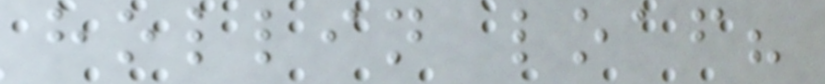hollin loaf?
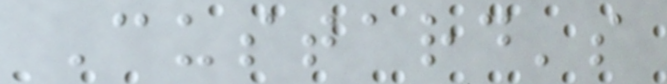Custard's
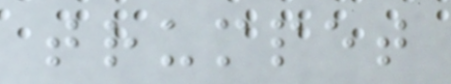trumpet
